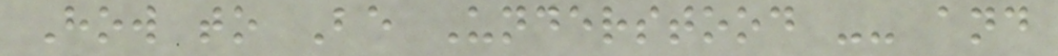How to Be Understood -- and
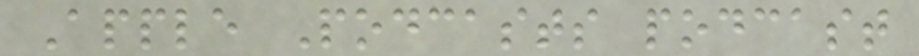Apple Podcasts podcast
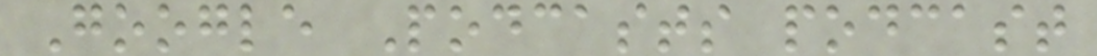Google Podcasts podcast
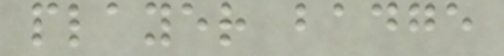player badge
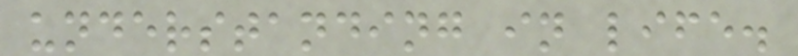understanding in life.
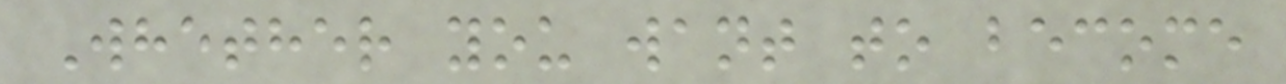Whether you want to become
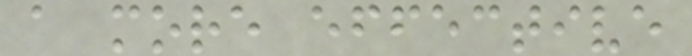a more effective
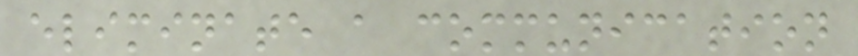eliminate a communication
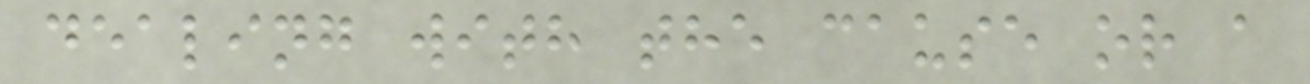dealing with the cause or a
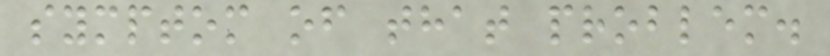symptom of that problem.
